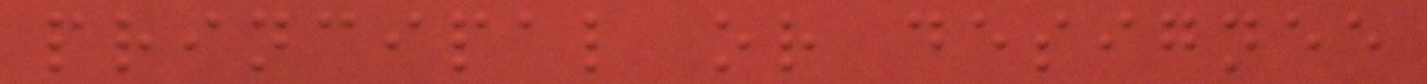principal or designee
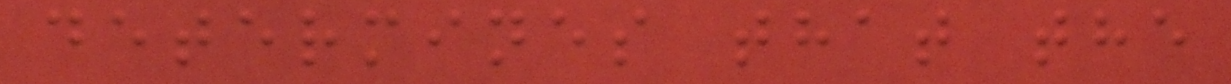determines that the
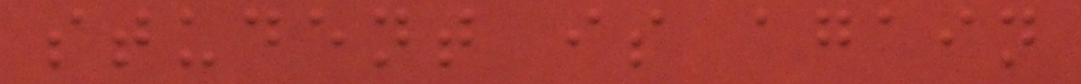student is again
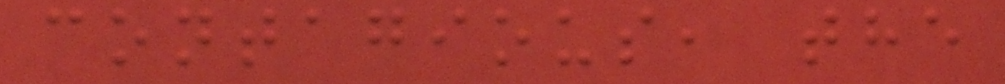contagious, the
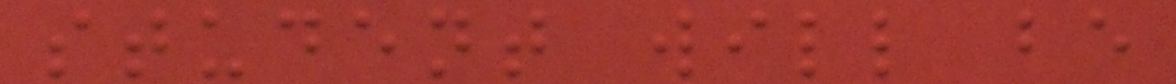student will be
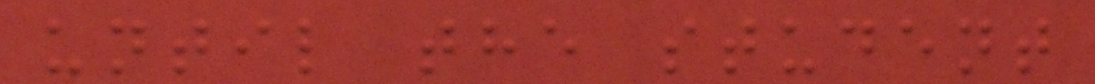until the student
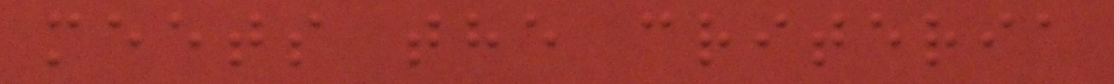meets the criteria
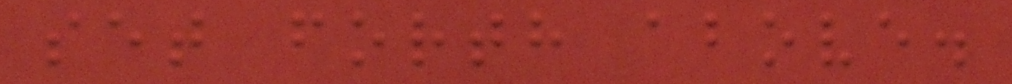set forth above.
